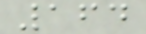164
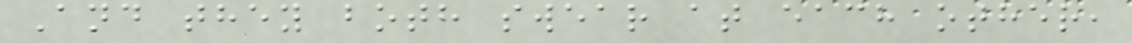And they both swear at each other,
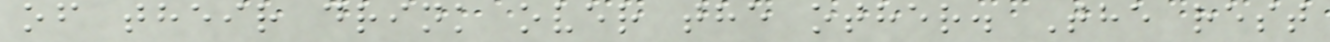of their drink over the other. The rest
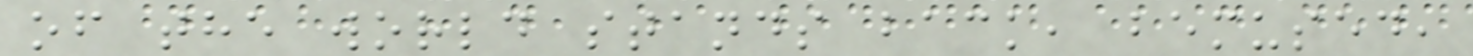of the world stands back, bemused,
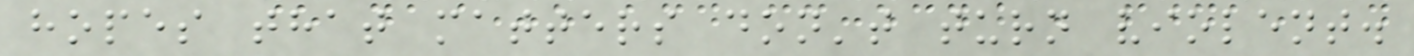hopes that matters don't turn violent.
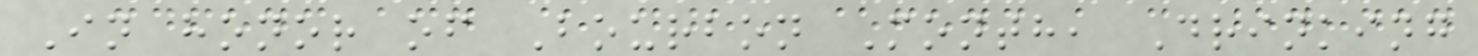In honor of Bourbon Month, Drinking
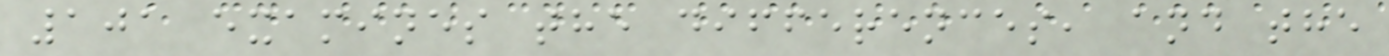101 examines the differences, and the
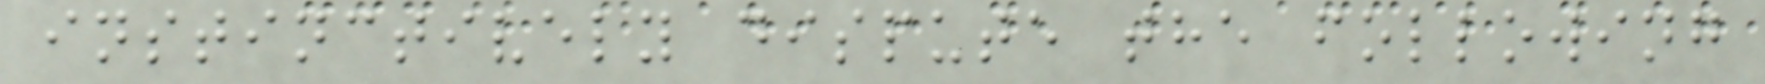instinctively dispute the following
